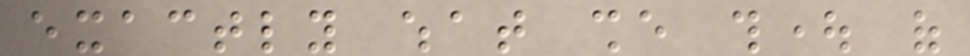exactly what she thought of
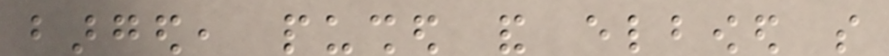barged, pushed and elbowed so
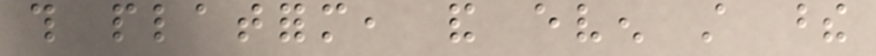this platform, and even still these
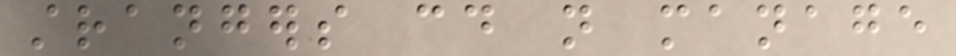strangers could not manage
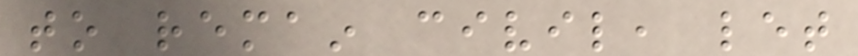to remain civil, let
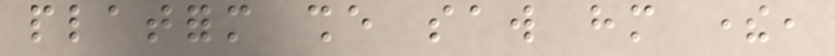platform she saw him there,
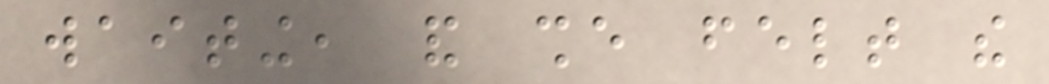waiting, and she felt the
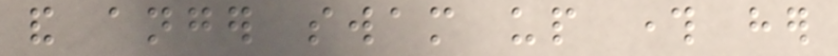and anger swam up through her
